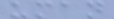uman
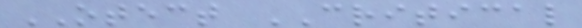OTECT CRITICAL
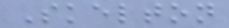Skelton
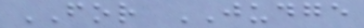FOR JUDGE
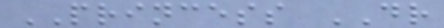PRINCESS DR
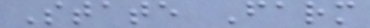State Farm
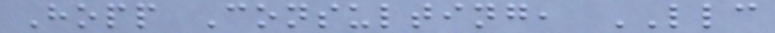Hopp Consulting, LLC
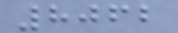8062
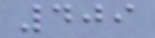409
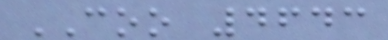COO 4643
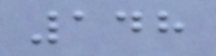148
